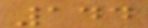144
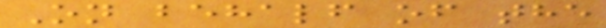On behalf of the
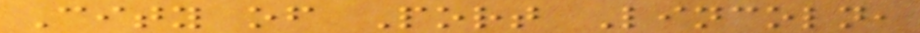City of Port Lincoln,
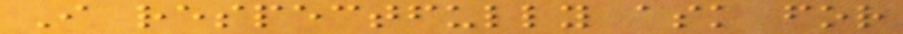I respectfully ask for
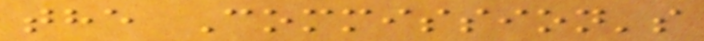the Commission's
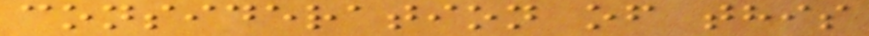consideration of this
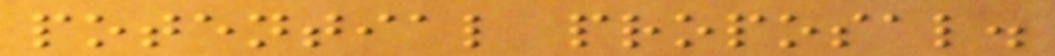potential proposal.
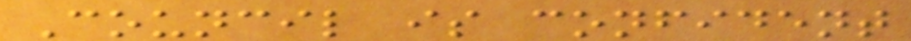Council is confident
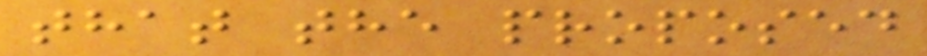that the proposed
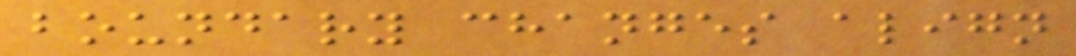boundary changes align
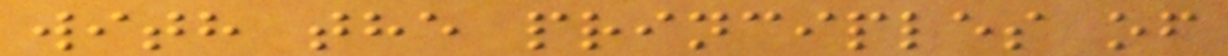with the principles of
